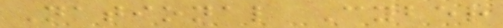National Cyber
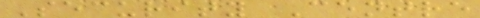Security Centre
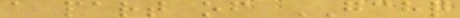a part of GCHQ
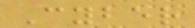Cyber
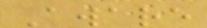Aware
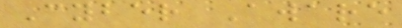Cyber Aware
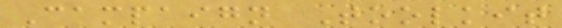Campaign Toolkit
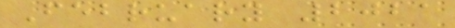February 2021
